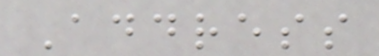Address
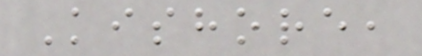Kishore,
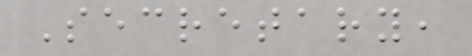Secretary,
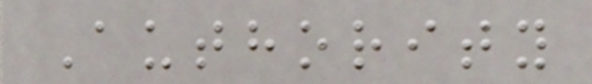Authority
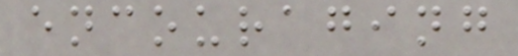encouraging
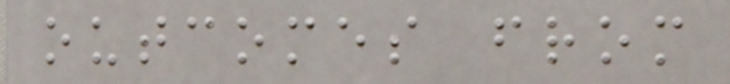outcomes from
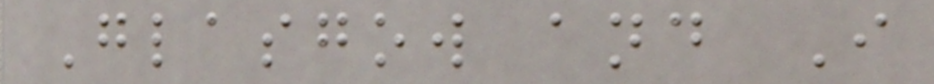Glasgow and I
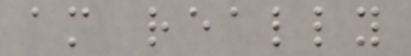am really
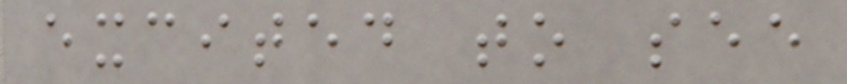excited to see
